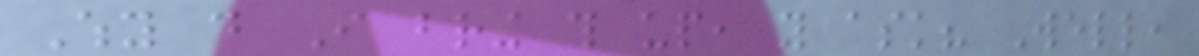Why do I bring this up, you ask? Well,
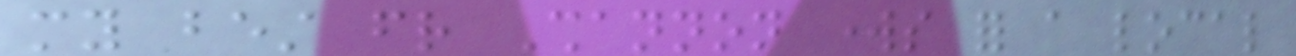my best friend Shannon works for a local
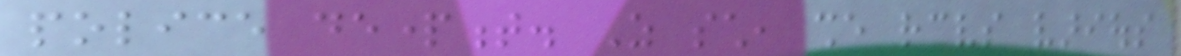police department. As such, she receives various
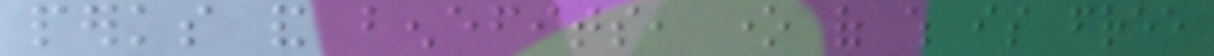perks and benefits, one of which is free
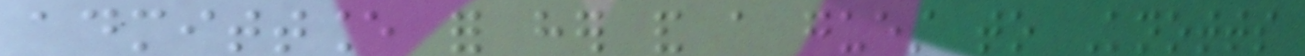admittance for her and a guest to Knotts
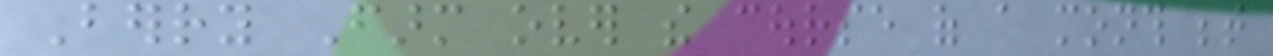Berry Farm over the course of a month between
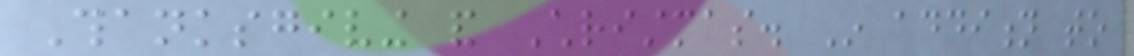Thanksgiving and Christmas. In addition to
